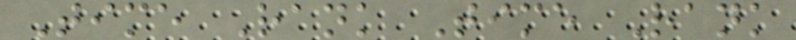Time Rank Time Rank
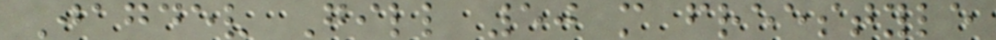Jagdev Gill 50 m freestyle
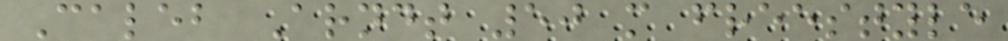Caleb Arndt 50 m freestyle
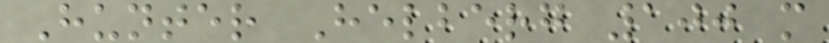Hunter Helberg 100 m
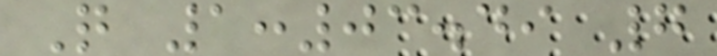Q 1:03.49 7
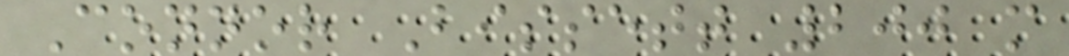Connor Bissett 200 m
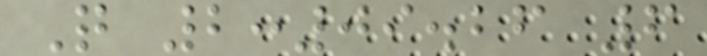Q 2:09.26 6
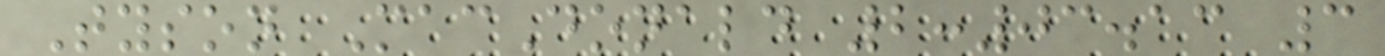Tyson MacDonald 2:03.13 3
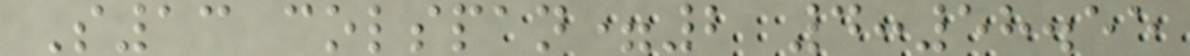S13 colspan=2 4:58.55
